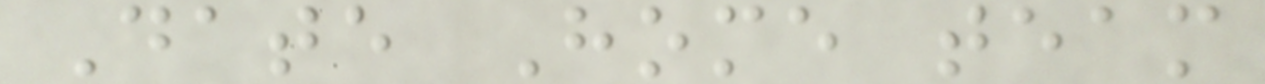Date Home team
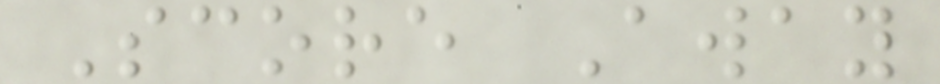Score Away
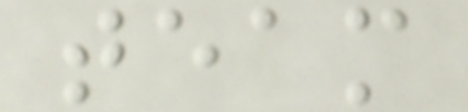team
